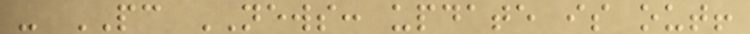- PC NEWS: update is out!
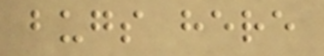bugs here
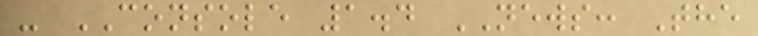- CONSOLE 1.4 NEWS: The
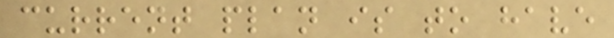current plan is to have
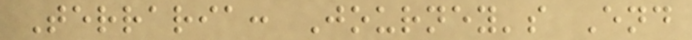Terraria: Journey's End
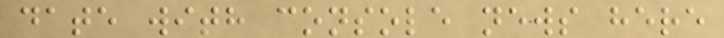date with console news here
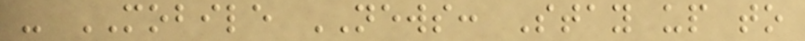- MOBILE NEWS: Stay up to
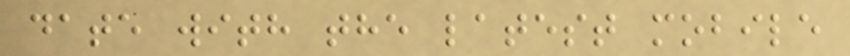date with the latest mobile
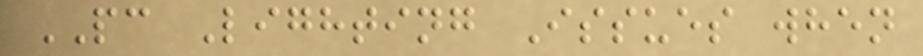PC Lighting Issues when
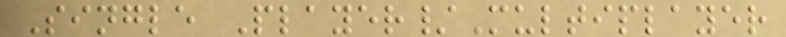Single Player/Multiplayer
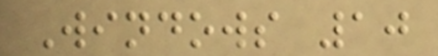Windows 10
